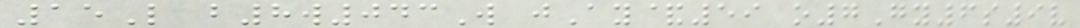15L b8w043W jAy&59 o7Gy6s9v
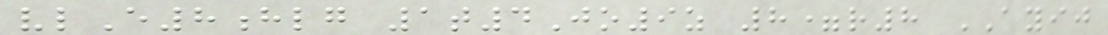vlE8hlg 1t4Jo9z 8=r8 AYIJ
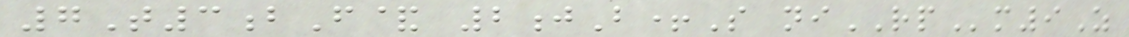7T3bF& 2jB+S niRPm9Z
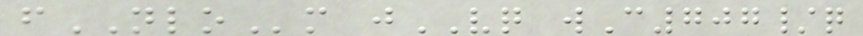fNLOm jVQ wC707/q
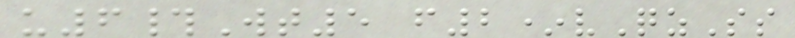u6#Wt5 f2*vQzSs
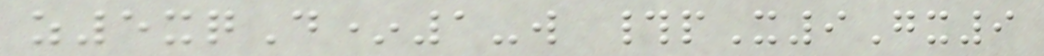z5xqD*1-w #pX9Gx9
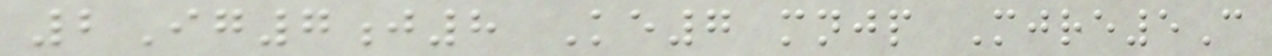2Ig7j8 Ke7 mnjp Mjre5C
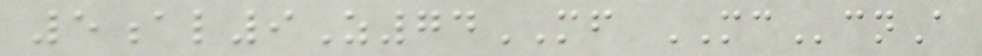5al9Z74MF MCcnA
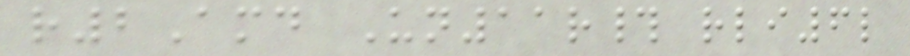r2Amd Un11r# rli6l
